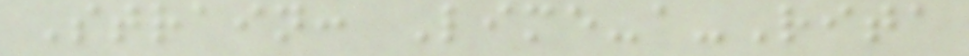Strain: Lime-a-Rita
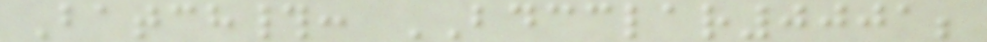Batch#: BDCCLAR0001;
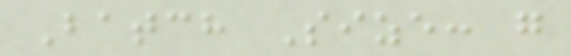Batch Size: g
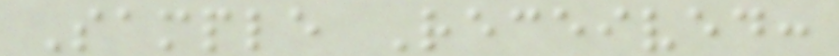Sample Received:
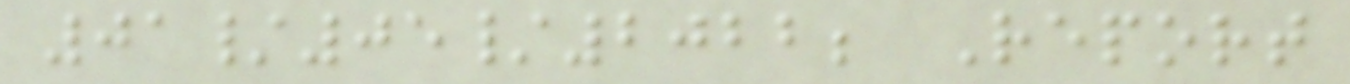01/05/2022; Report
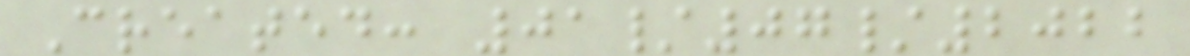Created: 01/07/2022
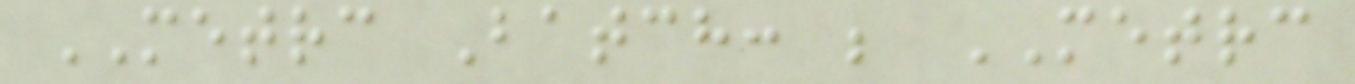METRC Batch: ; METRC
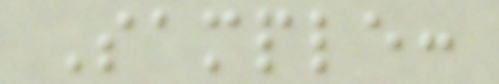Sample:
